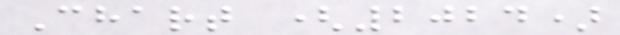Chart (2024)
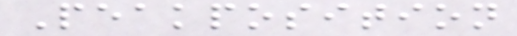Peakposition
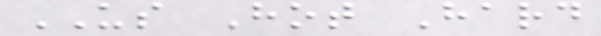US Hot Hard
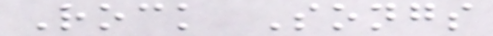Rock Songs
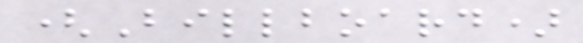(Billboard)
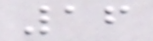16
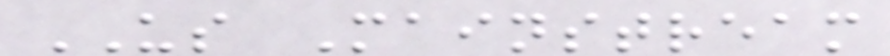US Mainstream
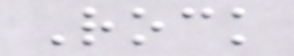Rock
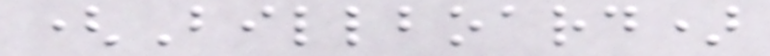(Billboard)
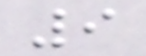9
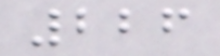226
